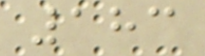183
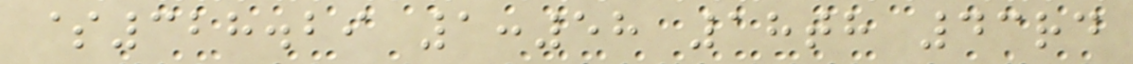$328.29 1:58 18th 43rd
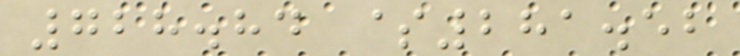728.84 $281.52
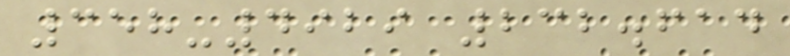358-4929 232.614
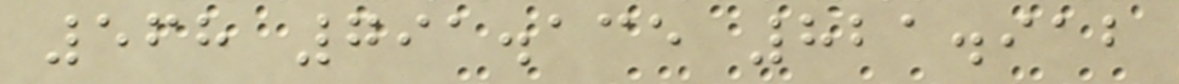568 791.135 821.912
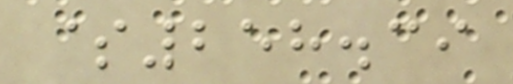$258.39
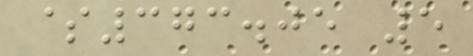$373.05 5
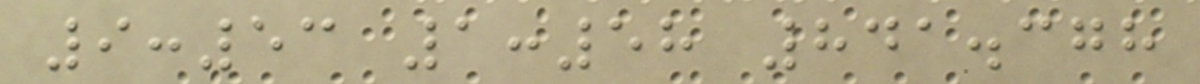9:53 1:58 841.378
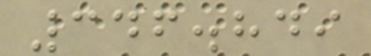346.849
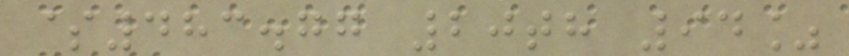$483.77 20th 94%
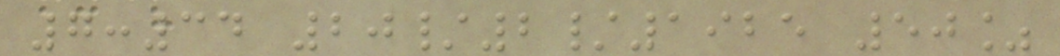7:34 20/2/1925 50%
